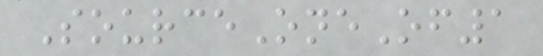SourceOneOf1
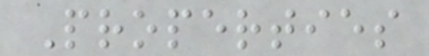Properties
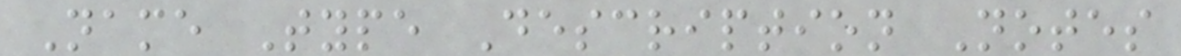Name Type Description Notes
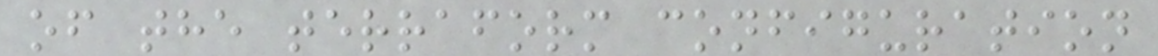of the terraform configuration
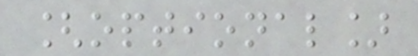[optional]
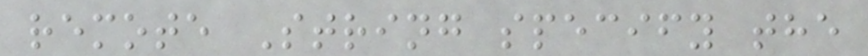remote String specify the
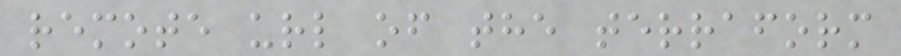remote url of the terraform
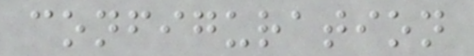configuration
